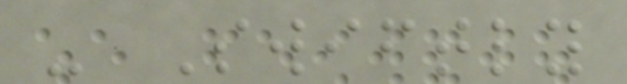- Swiftly
